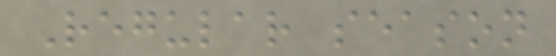Regular season
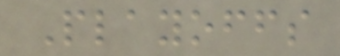Playoffs
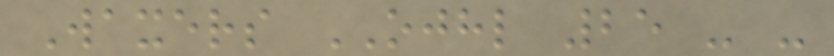Waxers OJHL 25 - -
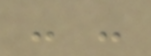- -
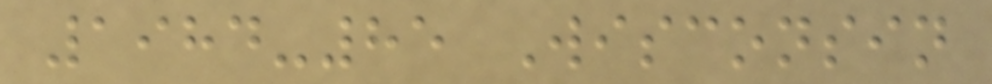1984-85 Wisconsin
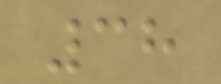38
